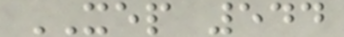XEP 544
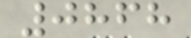0868
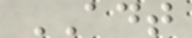ADT
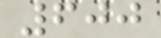600
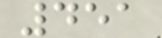451
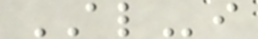ALi
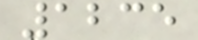1235
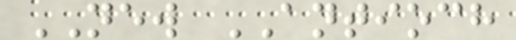NEW ANTIOCH
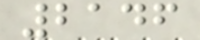2146
